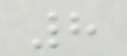8
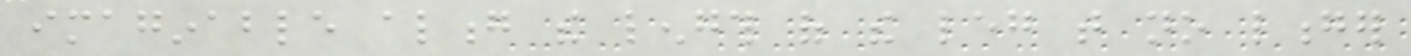imaginable along the length of the leg that no longer
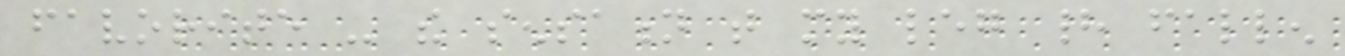favorite - the sensation that my leg had fallen
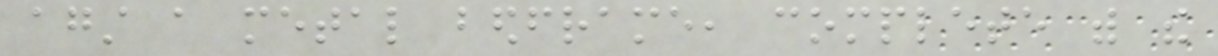against a metal bedframe, complete with the
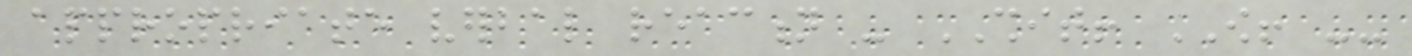appropriate verbal reaction - SHIT! OW! --
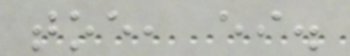toe, either.
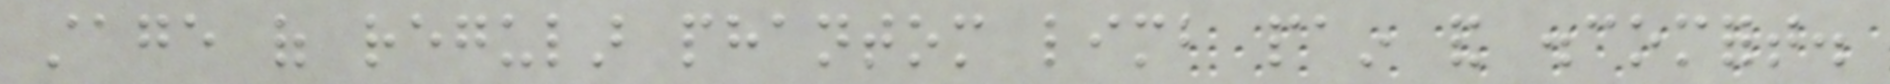stage of regular phantom limb pain and discomfort.
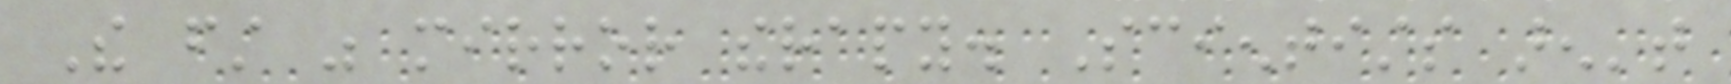The first was mirror therapy. Scientists aren't
